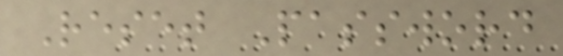Reset Password
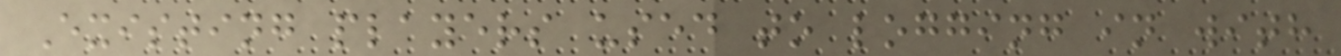Existing players used to logging in with
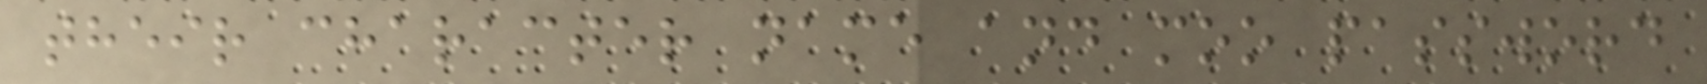their character name and moo password
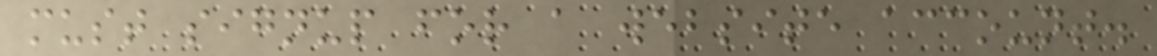must signup for a website account.
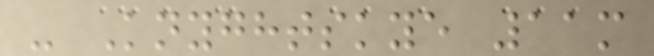- Knyghtskye 11m
